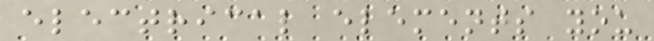electrical elements you
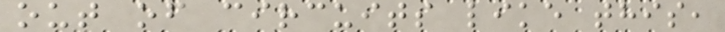out of circuits like this,
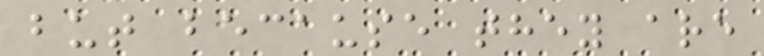but because they are
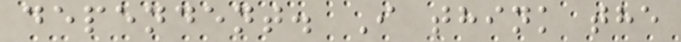dependent. I think the
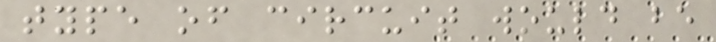type of circuit would be
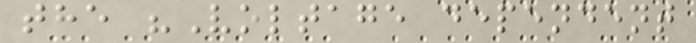the "Voltage dependent
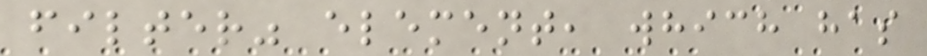filter" element, which has
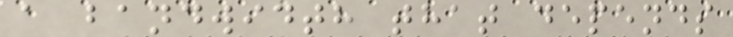a bandwidth that depends
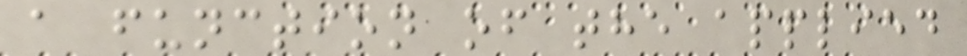a function of the applied
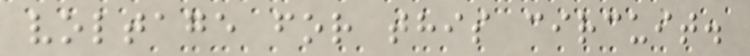voltage for this circuit.
